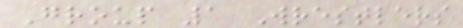Group 1 Wrestlers
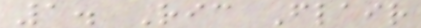1. Ric Flair
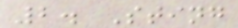2. Sting
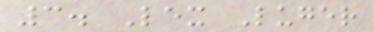3. Lex Luger
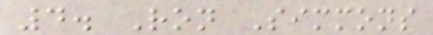4. Ron Simmons
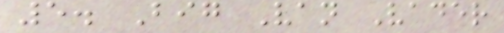5. Big Van Vader
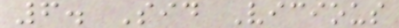6. Sid Vicious
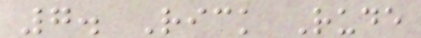7. Rick Rude
